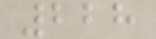228
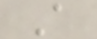A
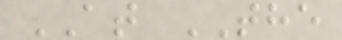AT THE
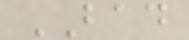BAD
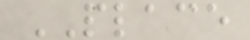PLACE
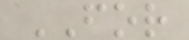FOR
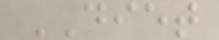DIET
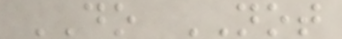DO NOT
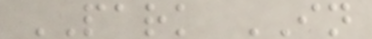PARK IN
